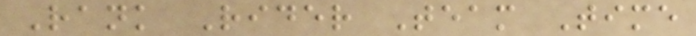Rank Rider Team Time
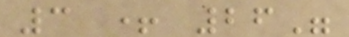3 + 26"
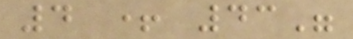4 + 43"
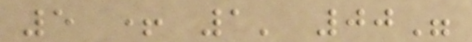5 + 1' 00"
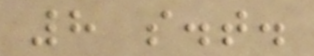8 s.t.
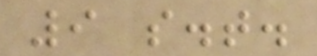9 s.t.
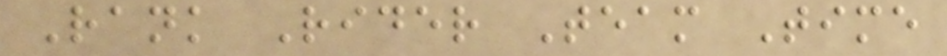Rank Rider Team Time
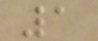1
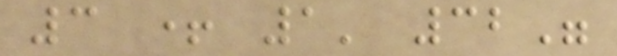3 + 1' 32"
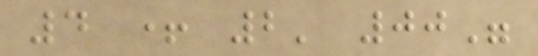4 + 2' 00"
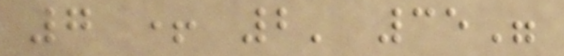7 + 2' 35"
